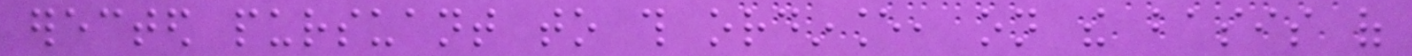erected pursuant to this ordinance, on the basis of
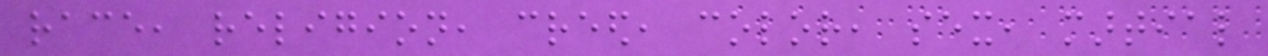race, religion, creed, color, sex, martial
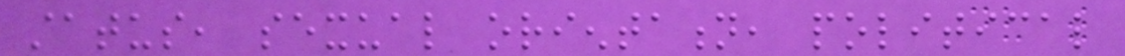status, sexual orientation, political
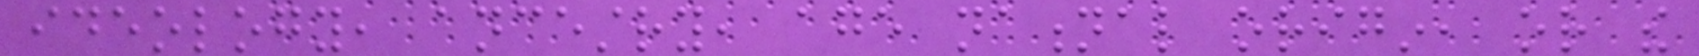ideology, ancestry, age national origin, or the
